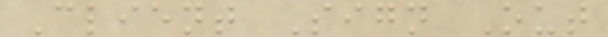Client Sign Out
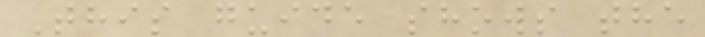This guide shows the
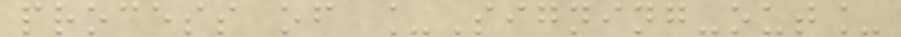process of _Signing-out_
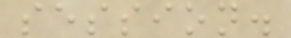session.
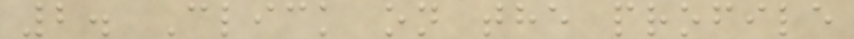2. Click on the profile
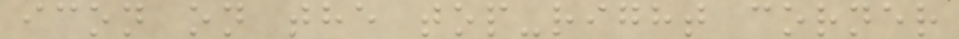icon on the top-right corner
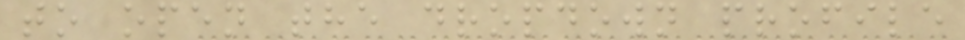to open the dropdown profile
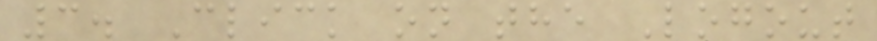3. Click on the Logout
